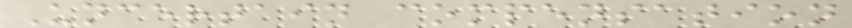Uncertain compensation
